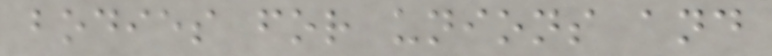bodies for unions and
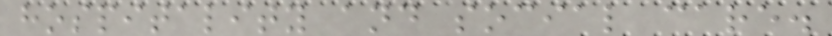hospitality and social care.
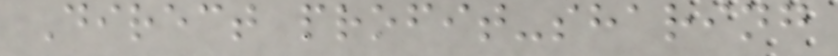Direct profit-sharing
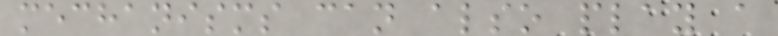mechanisms can also play a
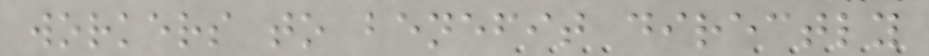workers to benefit directly
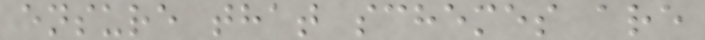ensure that schemes are
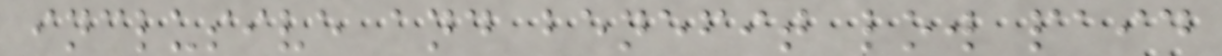inclusive and benefit low paid
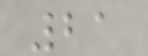21
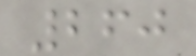260
